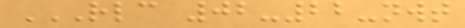RLC 02-22-NWT
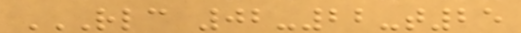RLC 02-22-T25
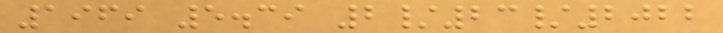1969 5.39 2/23/2022
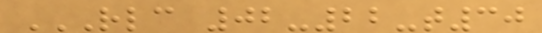RLC 02-22-T30
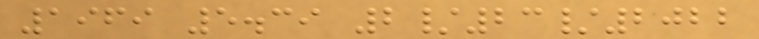1969 5.39 2/23/2022
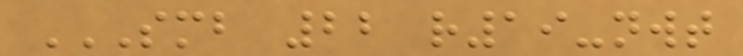SMB 22 R19-NWT
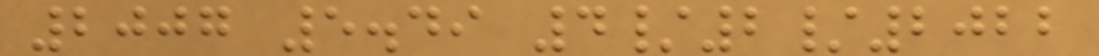2007 5.49 4/2/2022
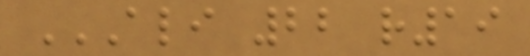ALI 22 R19
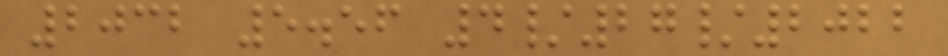2032 5.56 4/27/2022
